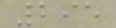295
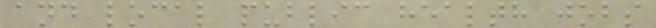and local public health jobs
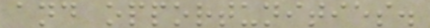and opportunities.
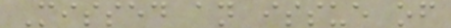Missed an issue of
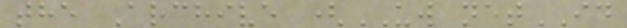the Archive (UW netID
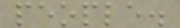people.
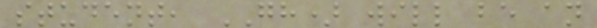student, GH) will be an
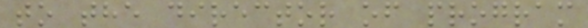to the director of program
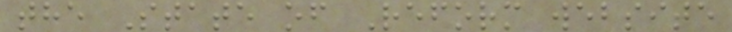the State of Reform website
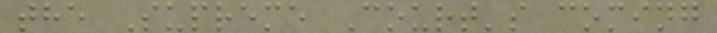the Supreme Court's coming
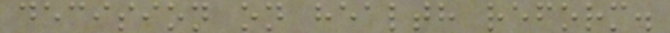decision on health reform.
